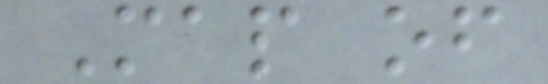Map of
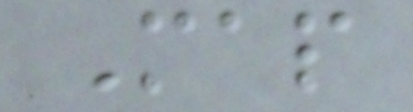Map
